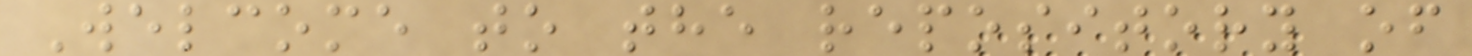Welcome to the repository of
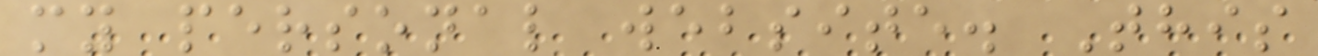my personal website. This
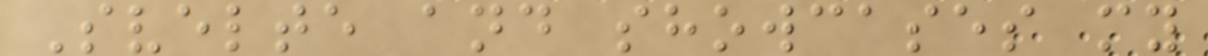Svelte and showcases my
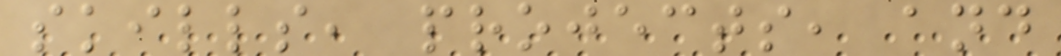skills, projects, and
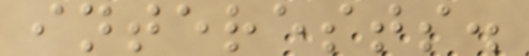interests.
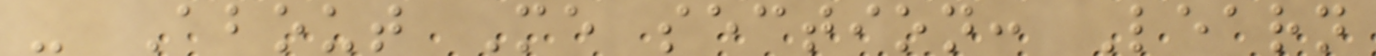- About Me section: Learn
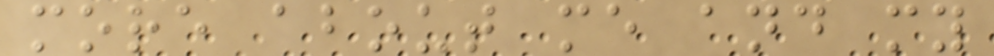more about me and my
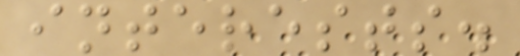interests.
